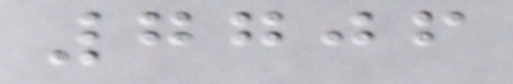7706
